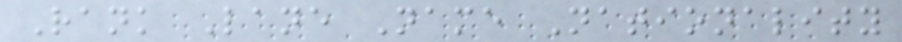Rank Lane Name Nationality
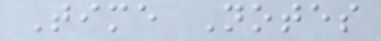Time Notes
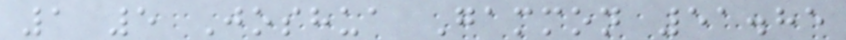1 5 Joshua Gammon 51.85
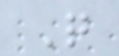Q
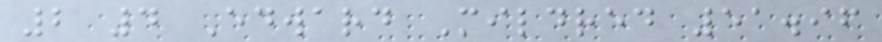2 4 Edward Mildred 51.96
